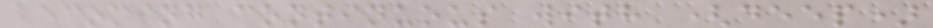becoming continuous with (deep)
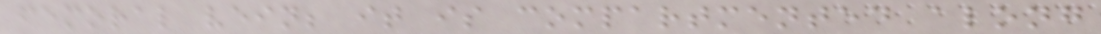femoral vein; it is compartmented along
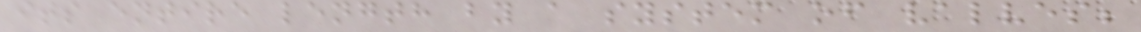its entire length by a system of valves;
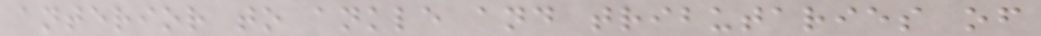anterior to ankle and tributaries of
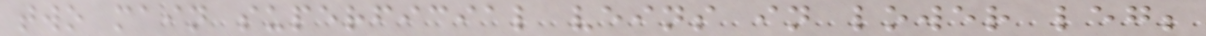two main superficial veins in lower leg;
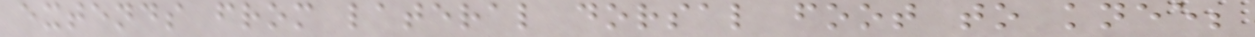extends from lateral dorsal foot to knee;
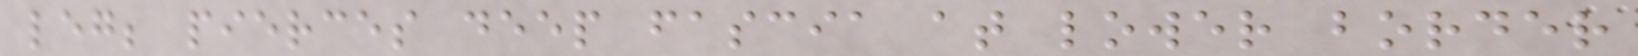leg; pierces deep fascia at lower border
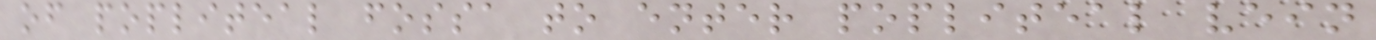of popliteal fossa to enter popliteal vein
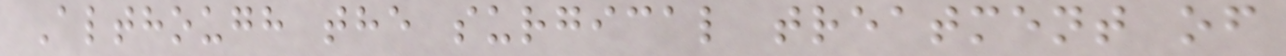Although the surgical treatment of
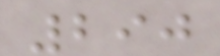290
